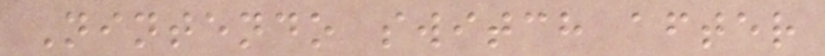Nintendo switch after
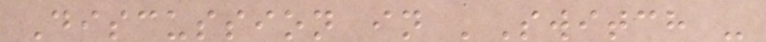Discussion in 'Switch -
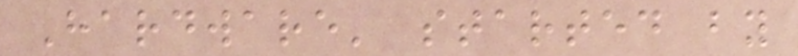Hardware' started by
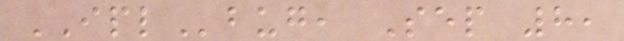IPLbug, Sep 8,
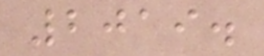2019.
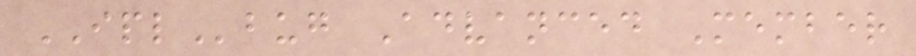IPLbug Advanced Member
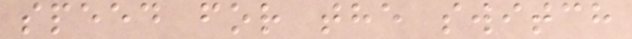speed for the switch
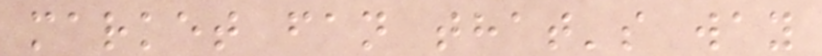market fan that's way
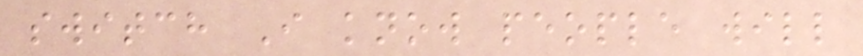switch I know people will
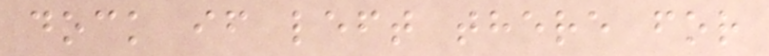dock if left there for
